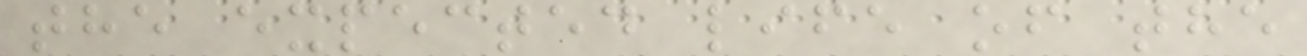the expected life of the
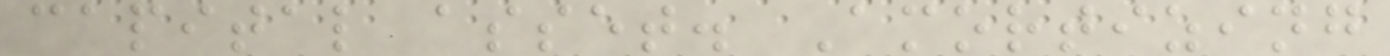capital asset. Amortizing
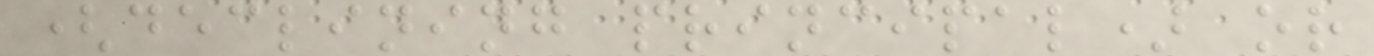(declining principal) or
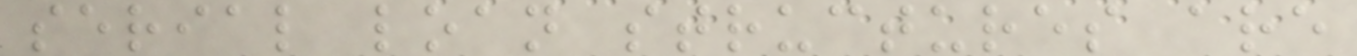serial loan structures are
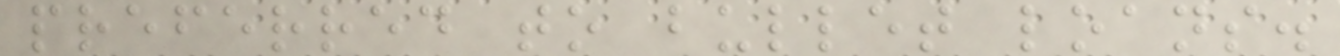preferred to bullet loans.
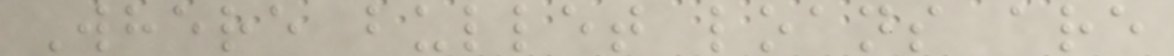Where bullet loans are
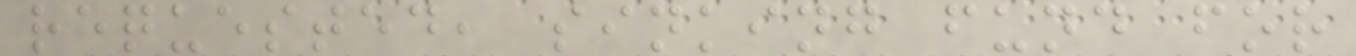requested, sinking fund for
